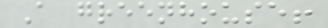A greenhouse!
